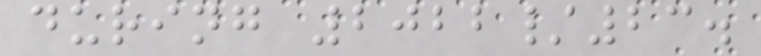during 2022/23.
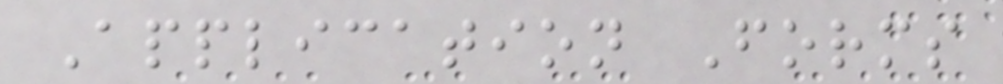Application Forms
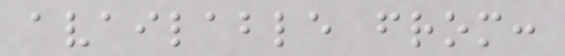available from:
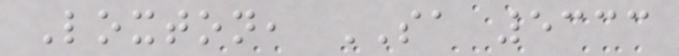Loxton, SA 5333
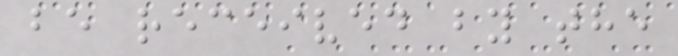be received by the
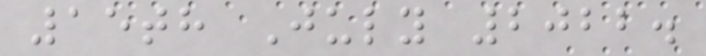15th July 2022.
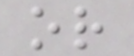or
